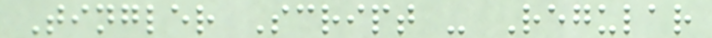Tingler Script - Regular
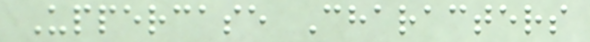Uppercase Characters
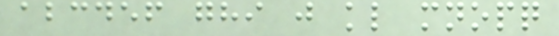abcdef ghi j kl mnopq
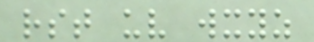rst uv wxyz
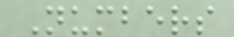Numbers
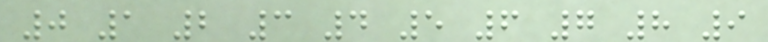0 1 2 3 4 5 6 7 8 9
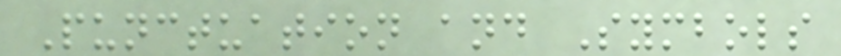Punctuation and Symbols
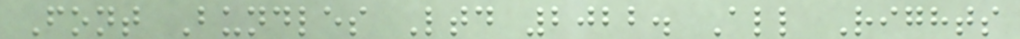Font Bundles Ltd 2022. All Rights
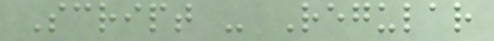Script - Regular
